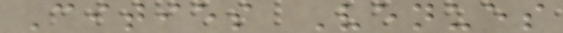Cities Venues
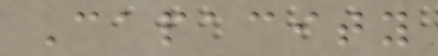Capacity
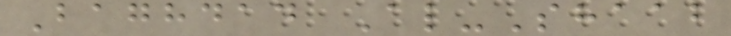Baghdad Al-Shaab
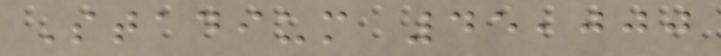Stadium 45,000
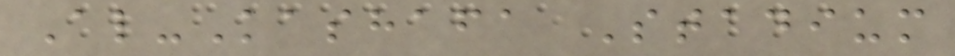Al-Kashafa Stadium
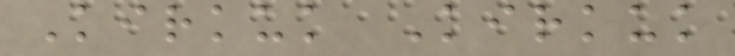Kirkuk Kirkuk
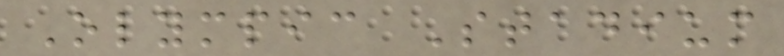Olympic Stadium
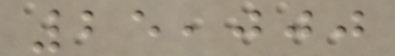25,000
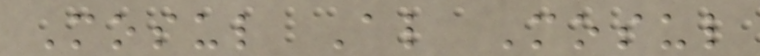Mosul Al Mosul
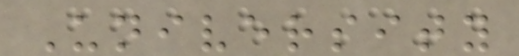University
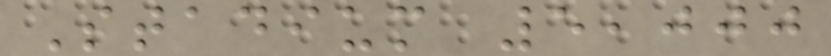Stadium 5,000
